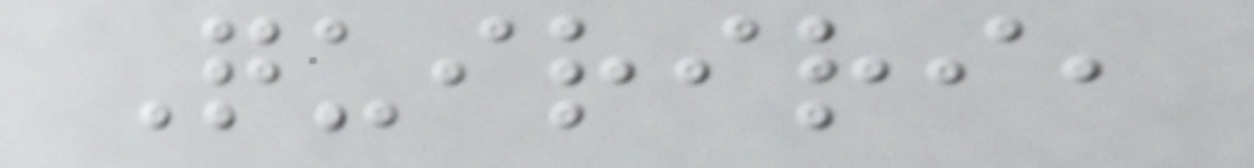Quiriri,
